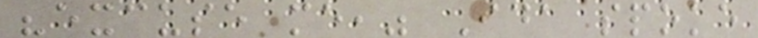"excuse me," Ida spoke
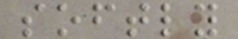softly
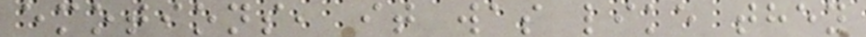emotions, it was like they
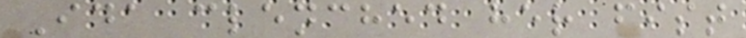Ida clenched her fist
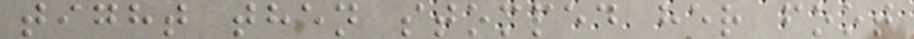tight then stomped her foot
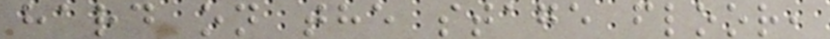hard on the stage floor,
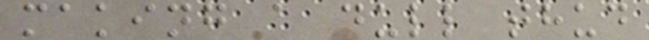making a dull thud
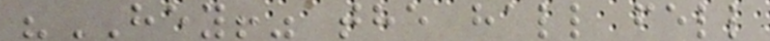"HEY!" the hall fell
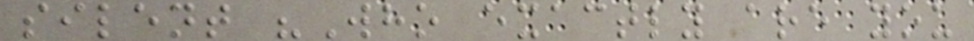silent "Who exactly are you
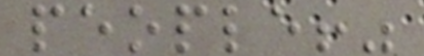people!"
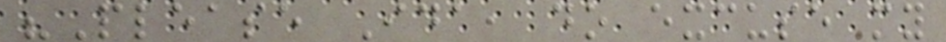"Please Ida, do excuse my
